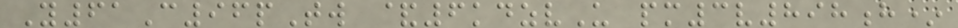Y61C96pTw &6kdzvU pm3v898h*
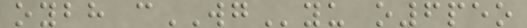oybh cWGyu o6peo
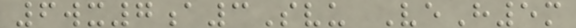6wx7a3Svu VeH5m
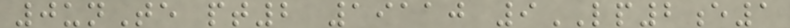0unTe pt2 19110 9LP2e1
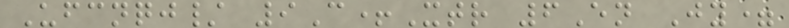Ufcnqj/ 9C+Xtr 6En Jy=
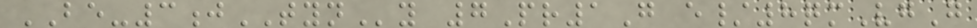BE-3jTYNy 7Pr1G e/8qmVgG
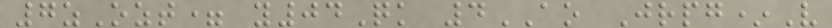7zOzt= y04Qk 4AO Jrpg*V
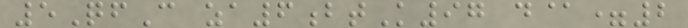5QfC za6btK97 d@=2
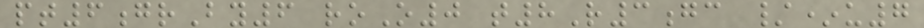pt6grBy6 roO0 t8R3gc /*u7
